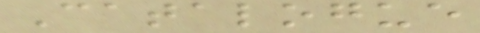Catalogue
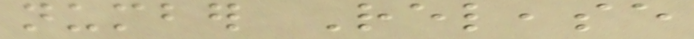number Release
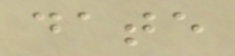date
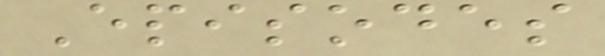Episodes
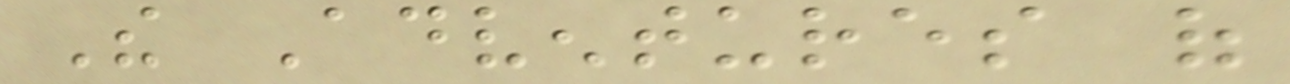The Adventures of
